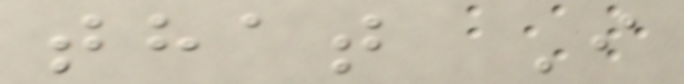that I
